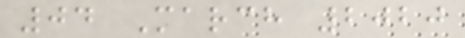04 March 2020
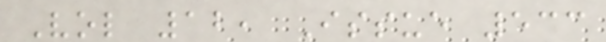Vol 12, Issue 533
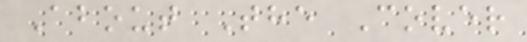About The Cover
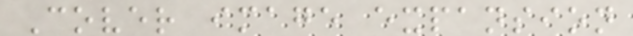Cover image expansion
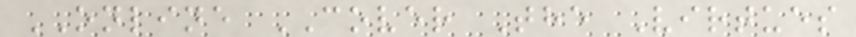ONLINE COVER The Virtues
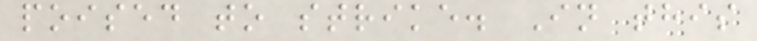poised to strike. In this
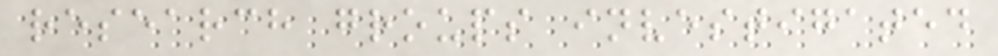research groups investigated
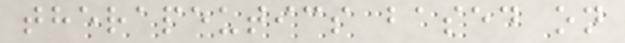therapeutics based on
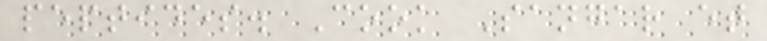peptides. Cook Sangar et
